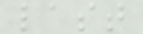last
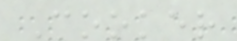Cooker
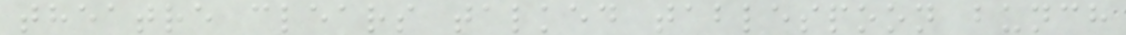theatre clears talked tablespoon bunch
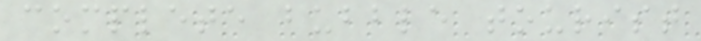complete bubble tourist
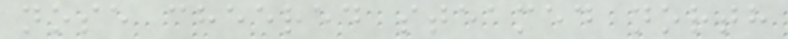nose cheered steamed north
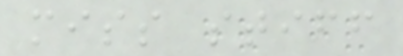miss stiff
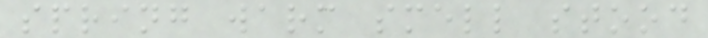spring warm smell stood
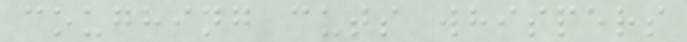coughing cuts whispers
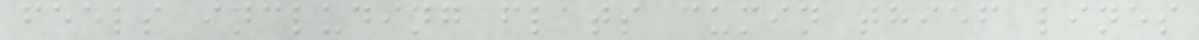feels including flats cumin thief lines
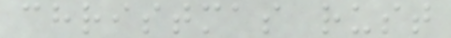christmas rust
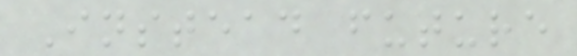Instead future
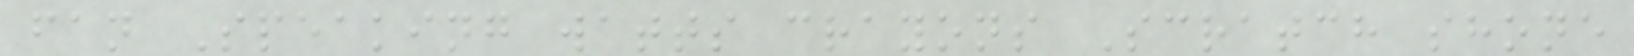fan Speaking watts crayons Scratch shone
